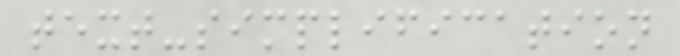text-simplification
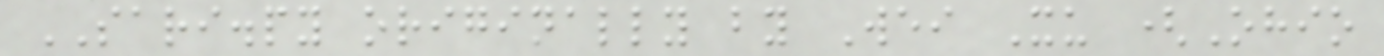SARI.py originally by Wei Xu (Ohio
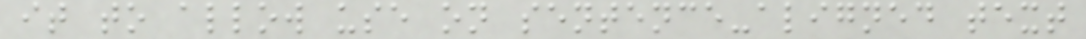it to allow use on sentence-aligned text
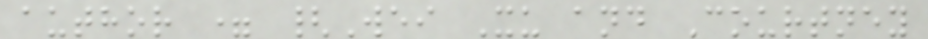author = {Wei Xu and Courtney
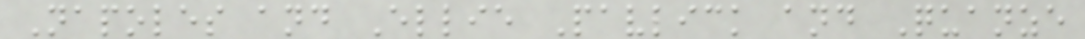Napoles and Ellie Pavlick and Quanze
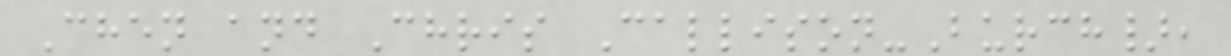Chen and Chris Callison-Burch},
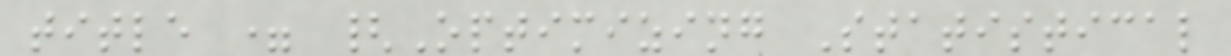title = {Optimizing Statistical
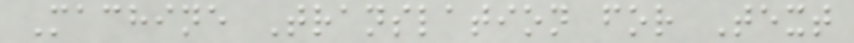Machine Translation for Text
